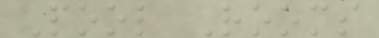Pool Rooms
